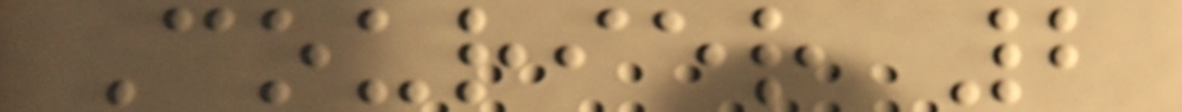Courier 2
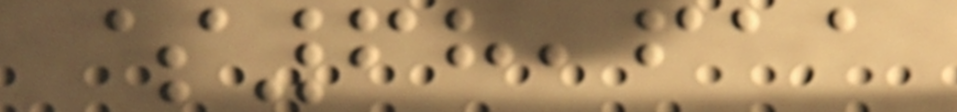$68,611
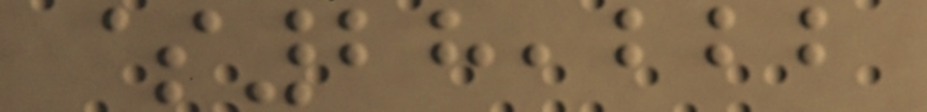$28,222
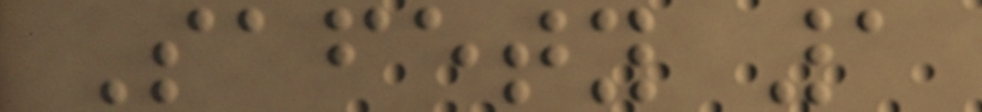Safety 1
